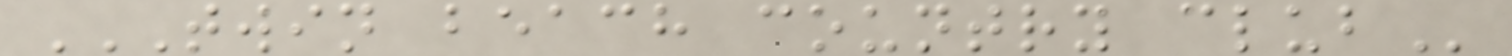TWIN BEACH COUNTRY CLUB
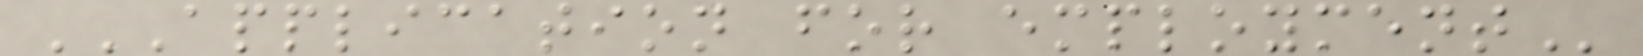APPLICATION FOR EMPLOYMENT
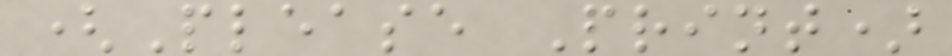(Please Print)
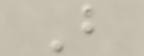B
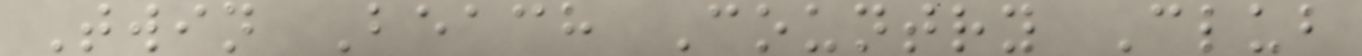Twin Beach Country Club
